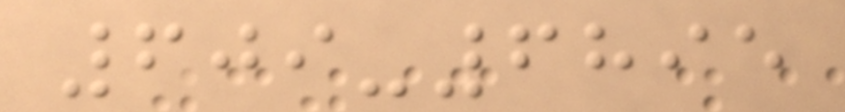609-6895
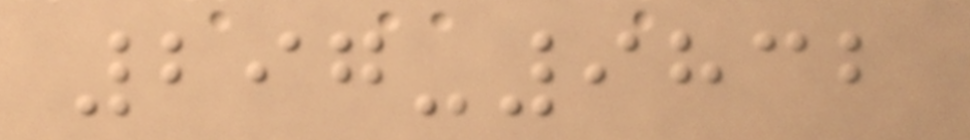297-9832
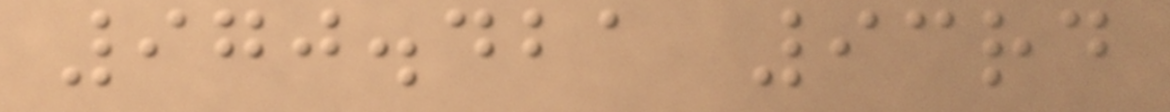970.421 93rd
